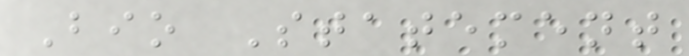Bio Statement
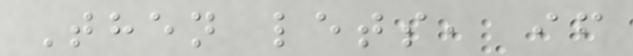Then lets, if
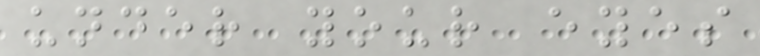under your eyes
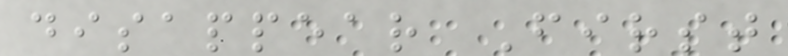disappear First
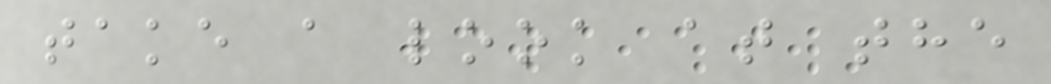take a look at the
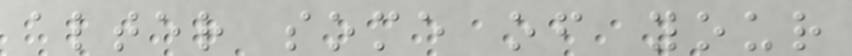alter some of your
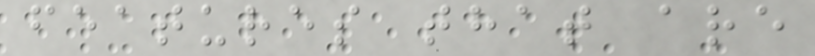features that are
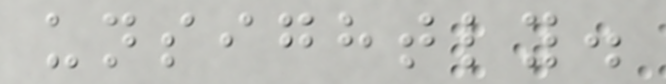unsightly.
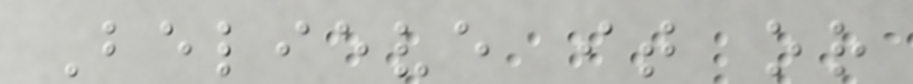Believe it or
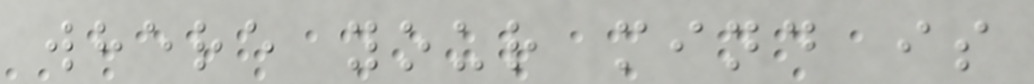where your mind is
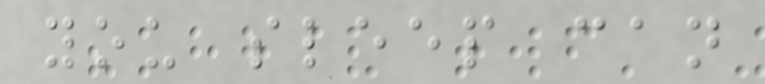you sleep can
